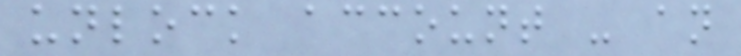unlock account - an
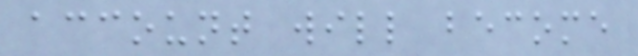account will become
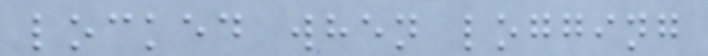locked when logging
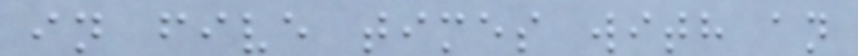in five times with an
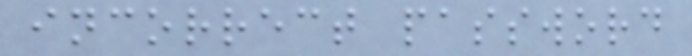incorrect password
